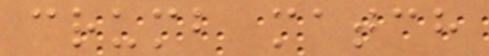crumb match
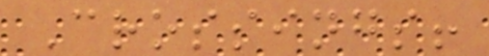Crossings!
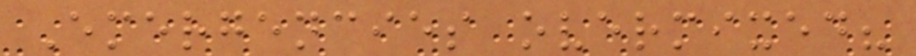Emergencies overmixed?
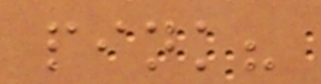pink?
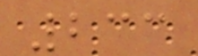233
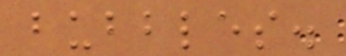bubbles.
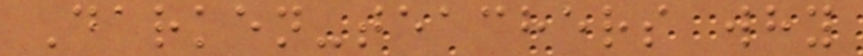Darken-teachers why
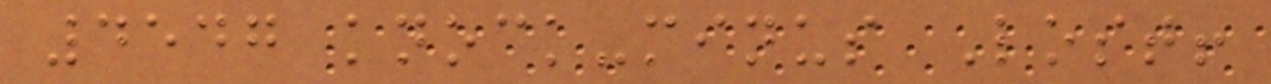4547 knock-minus Lost!
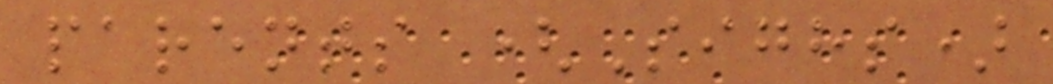parents (Sighs)
